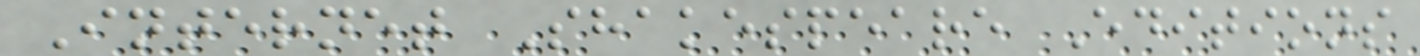Internet Shakespeare Editions
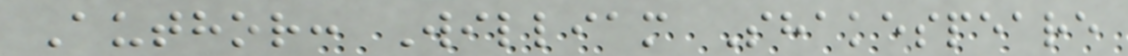Author: William Shakespeare
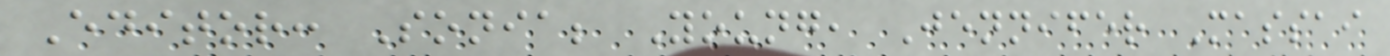Editor: Sonia; Young, Jennifer Massai
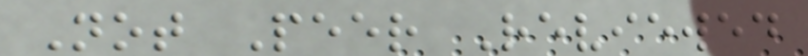Not Peer Reviewed
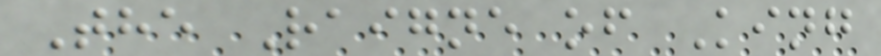The Raigne of King
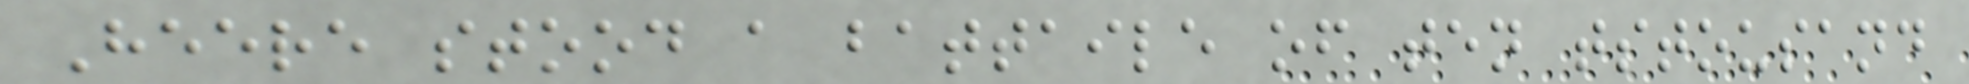Heere stood a battaile of ten tstousand
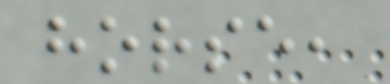horse,
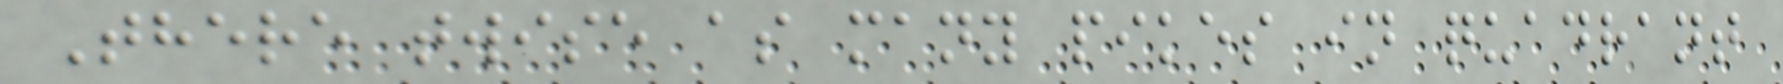There twise as many pikes in quadrant
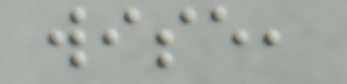wise,
